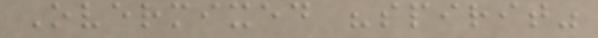Overmixed "spirit"
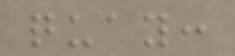quay:
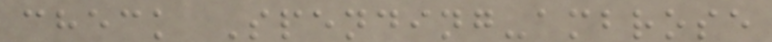check Spending-ambrose
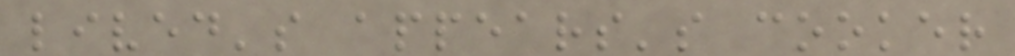lived's appears's cooker
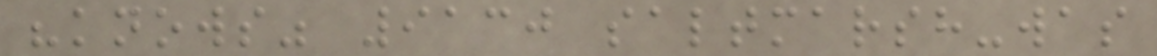"knows" 9130 saltmarsh-was
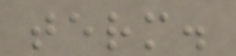term.
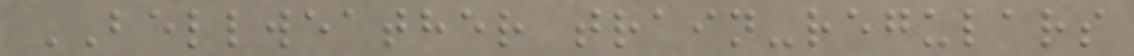BELLWEATHER train-regulars
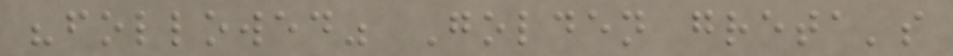"followed" Golden greta's
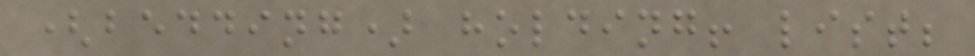(bedding) holding! list;
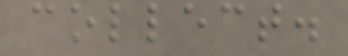collect.
